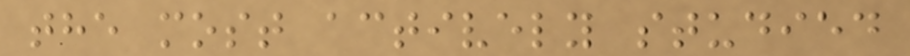the most actively studied
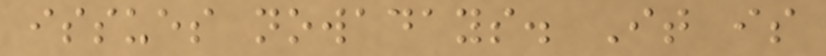issues nowadays. It is
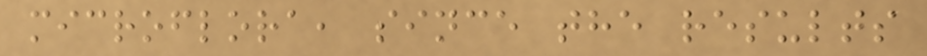microflora, since the results
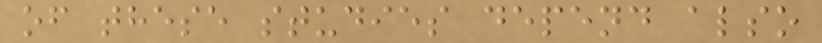of these studies depend also
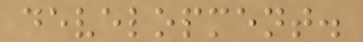development.
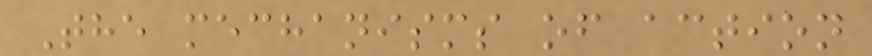The mechanisms of action
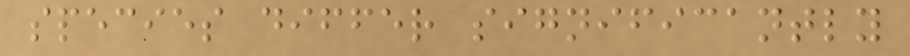species differ significantly
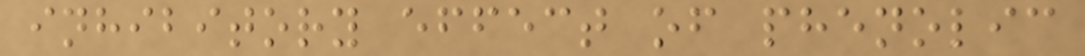inhibitory effect of phenolic
